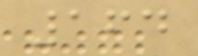164
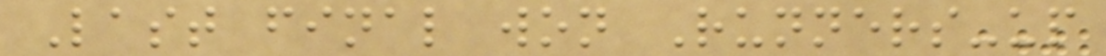Last final won Runners-up
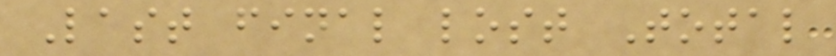Last final lost Total
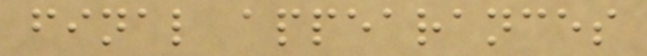final appearances
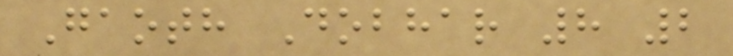Gaoth Dobhar 8 2
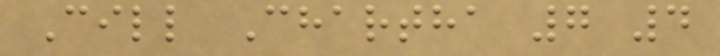Cill Chartha 7 4
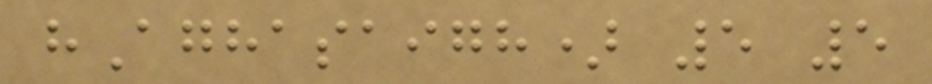hAghasaigh) 5 5
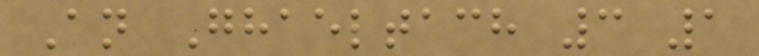An Ghaeltach 3 1
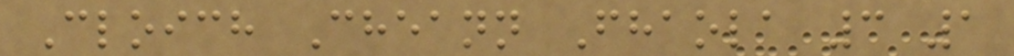Cloich Cheann Fhaola 3 1
